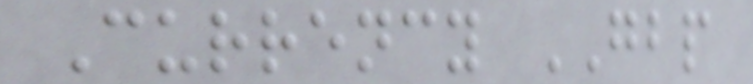Currency GBP
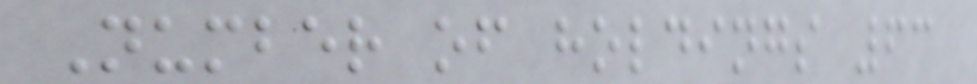Number of holdings 63
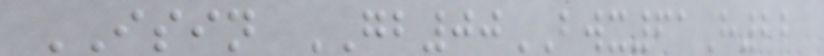ISIN GB00BWX61H22
